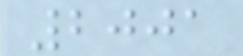2001
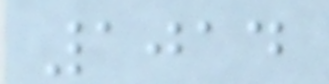1014
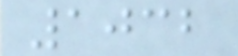1032
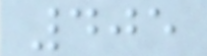405
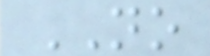NO
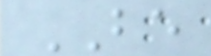BE
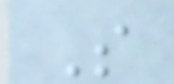S
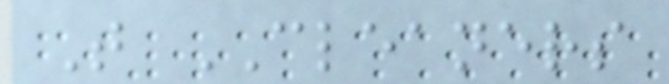T CLEANERS
